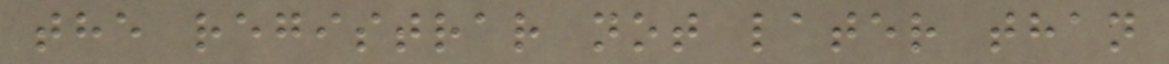the registrar not later than
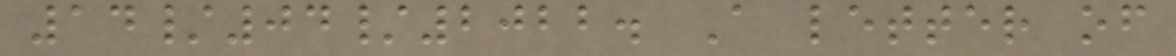14/04/2022. A letter of
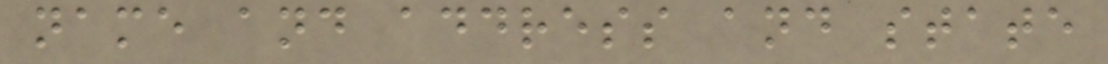name and address and state
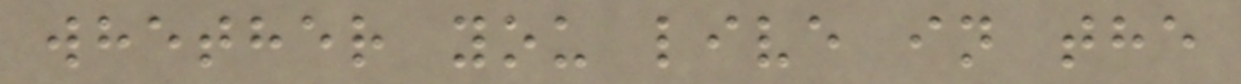whether you live in the
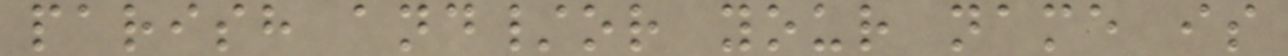parish and/or your name is
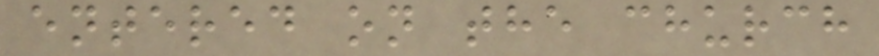entered on the church
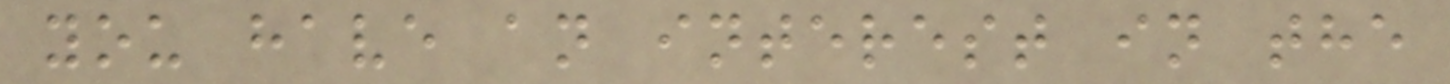you have an interest in the
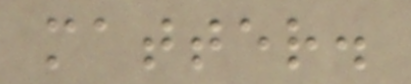matter.
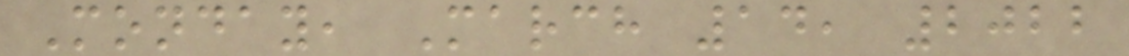Monday, March 14, 2022
